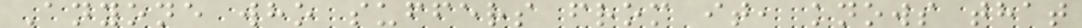Anyone who suffers from it, knows that
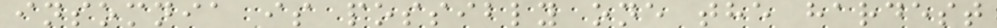insomnia is possibly one the hardest
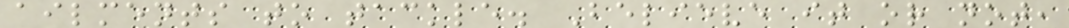ailments to tackle. Believe it or not,
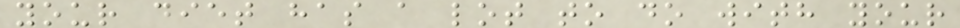your diet has a lot to do with your
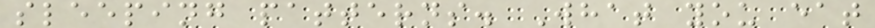sleeping patterns. What you eat
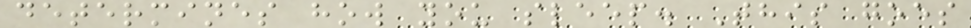determines how you sleep. This goes
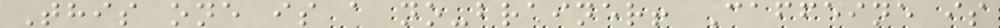This one is a no-brainer! Caffeine is
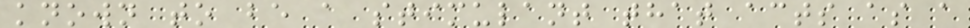known to be a stimulant that acts as a
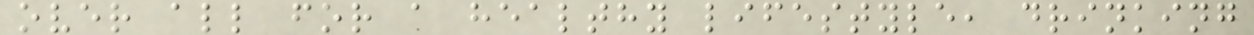over all for a healthy lifestyle, drinking
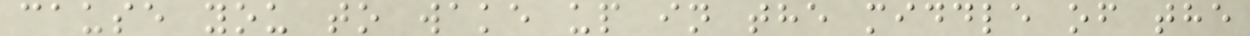cause you to wake up in the middle of the
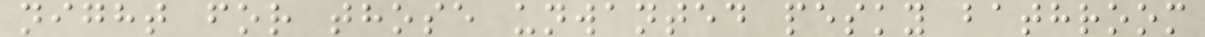night for those unwanted pesky bathroom
